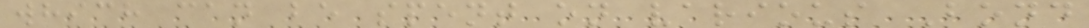which can be spent on various Bond
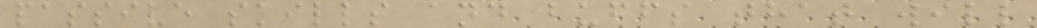passive skills and buffs that will
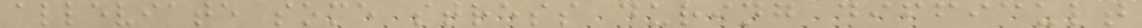alleviate some stress during difficult
